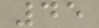45
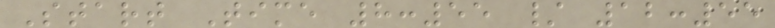Start Time 8:55 / 12:55
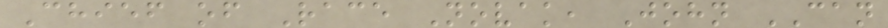Chief of Race Novak, John CAN
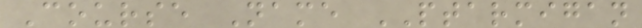Course Name PTARMIGAN
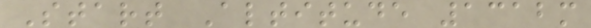Start Altitude 1312m
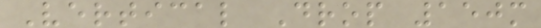Vertical Drop 150m
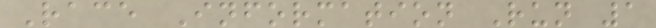Race Information Run 1
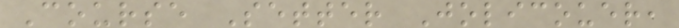Course Setter Jolicouer,
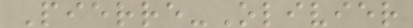Pierre-Olivier
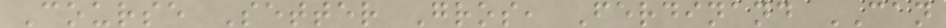Course Setter Gros, Ferdinand CAN
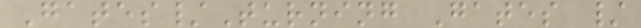Gates/Turning Gates /
